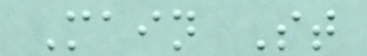Main St
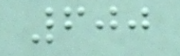600
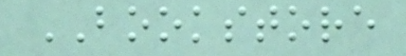BOOKSTORE
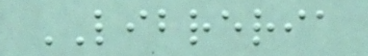LIBRERIA
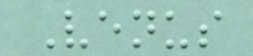Venus
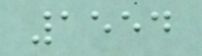1554
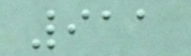911
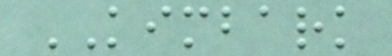KIMBARK
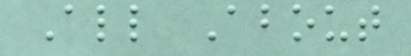All About
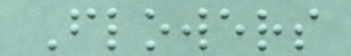Flowers
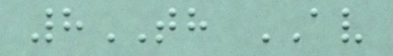8TH AV
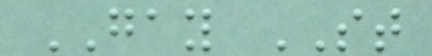GAY ST
